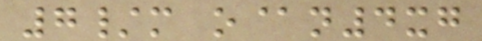7/m o@n4xg
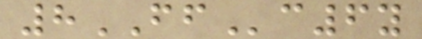8FFc6y
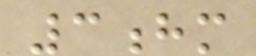3hm
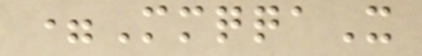=MmqqaX
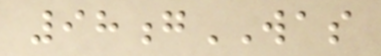98gWAS
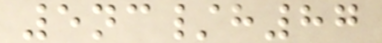5nc/h87
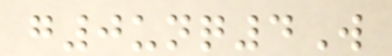g0unq4W
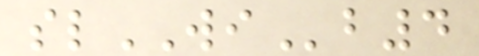slWIb4
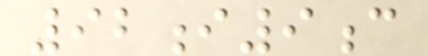92i9c
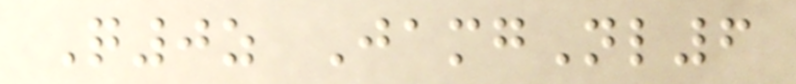Q0z JamgNl6
